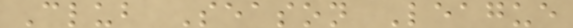Club Season League
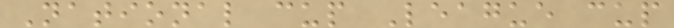National cup League cup
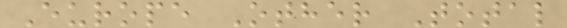Europe Other Total
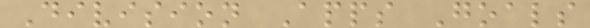Division Apps Goals
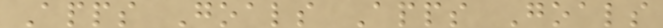Apps Goals Apps Goals
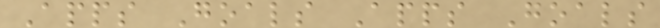Apps Goals Apps Goals
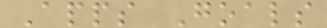Apps Goals
